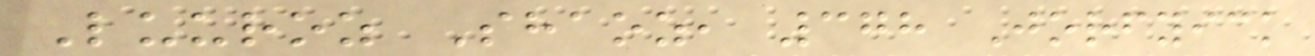Luuroz Shaoz, 378 Jorfyick
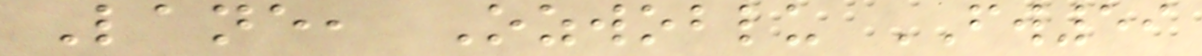Lane, Ozwoblu FW59
